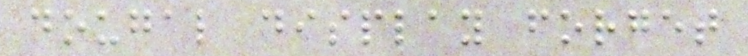dougal display forget
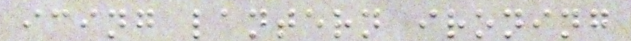icing lantern ironing
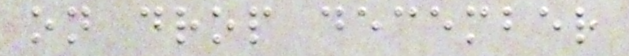on drop december
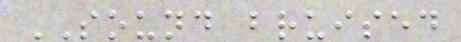SOUND bruised
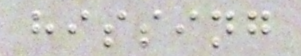hissing
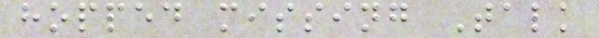hopped missing Talk
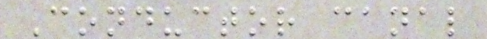Conductor canal
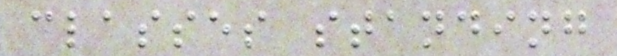classes standing
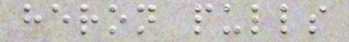heron pulls
